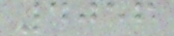4056
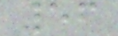56
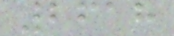2618
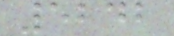5242
